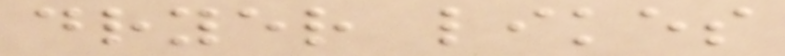dryer likes
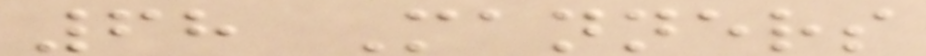68 Manners
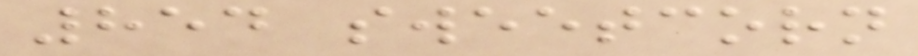854 sweetcorn
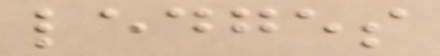ledges
